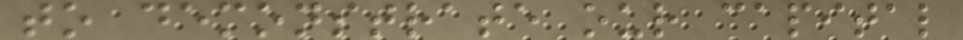to demonstrate our capital
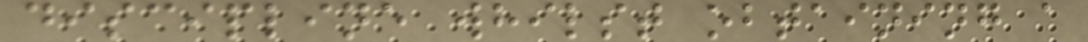discipline whilst obtaining a
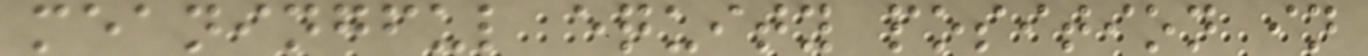meaningful equity position in
